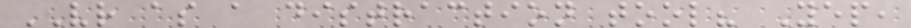VR as a distraction tool? Yep,
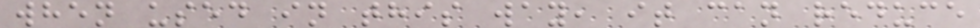when used in this way, it can reduce
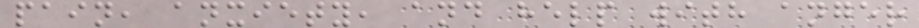pain, anxiety, and help with anger
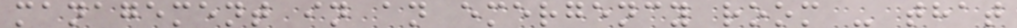management in an emergency room - that
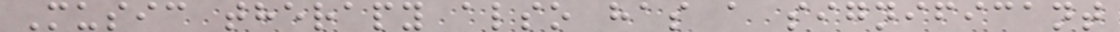Music therapy also has a significant
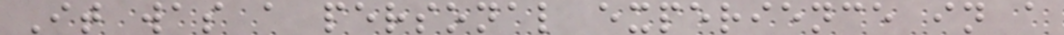It was a personal experience in a
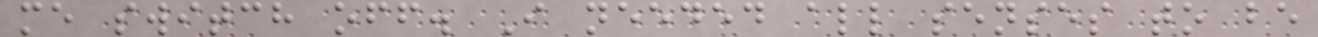me switch off. I needed all senses to be
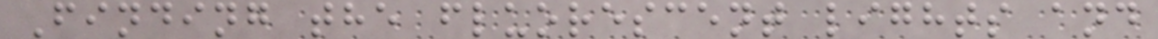Finding the fluorescent lights and
